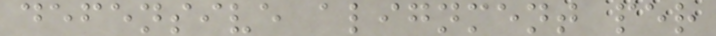defensive alignment per
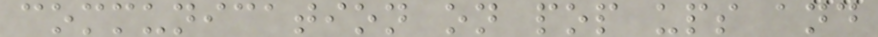communication on pop ups and
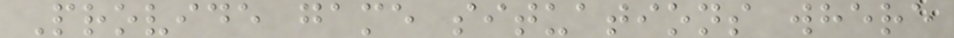Provide game situations where
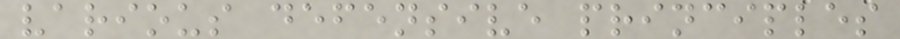various defensive principles
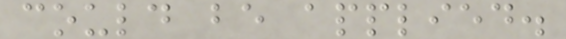could be applied.
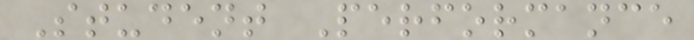Student Performance
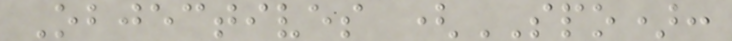Objectives (SPO):
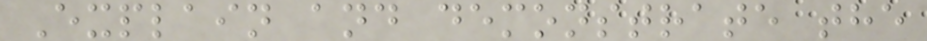Explain and demonstrate the
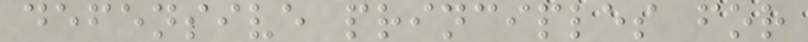defensive principles for
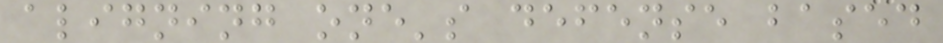aligning one's defense based
